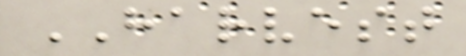HARVEST
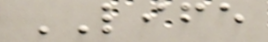LIFE
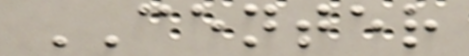CENTER
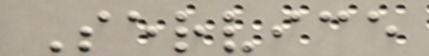Service
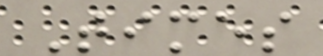Times
